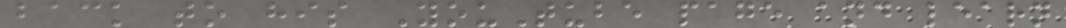back to his YouTube page and learn
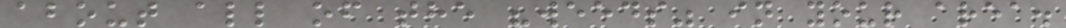about all of the "weeds" in your area.
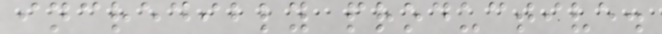incredibly productive.
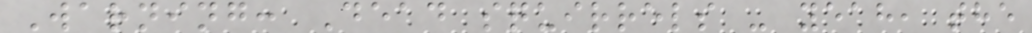Warning: Dead squirrels - yeah, the
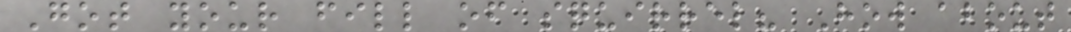Got your fill of squirrel? How about
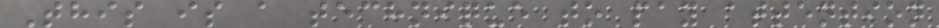This is a technique to pay attention
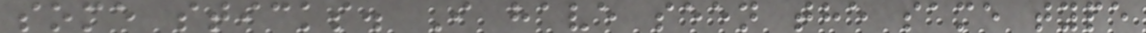some sticks. I have seen the same type
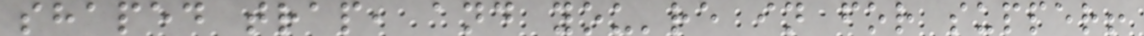shaped trap, and you're in for supper!
